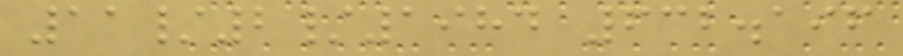11/2/1984 632.196
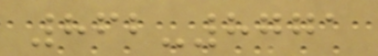862-8771
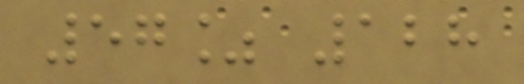57% 128
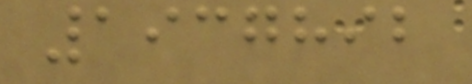1937892
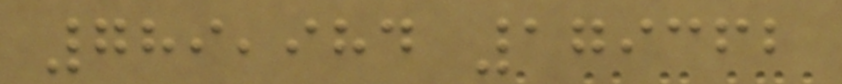789,984 179362
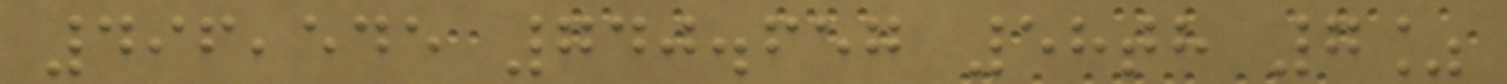496,545 740.657 58th 7%
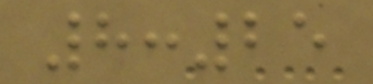8:25
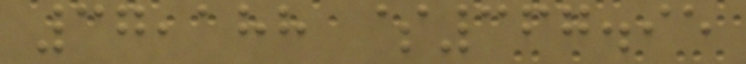37,188 $367.95
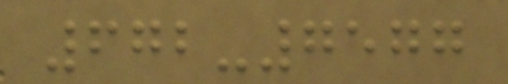672-7577
